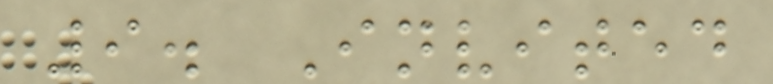9. Invited
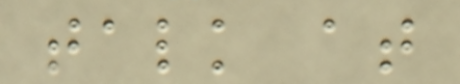talk at
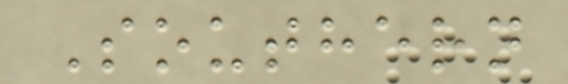Southern
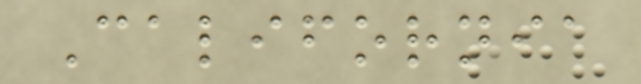California
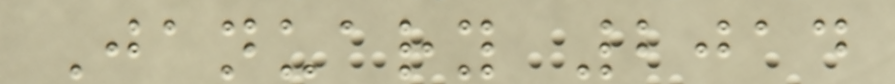January 2014
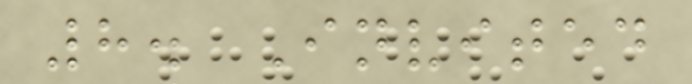8. Invited
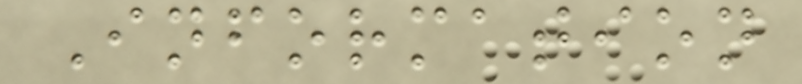Information
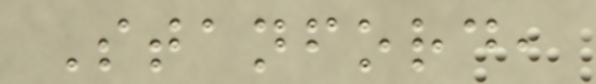Stanford,
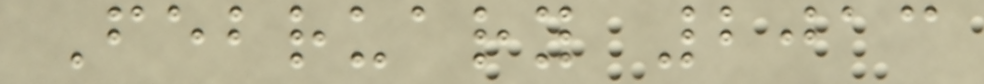February 2013
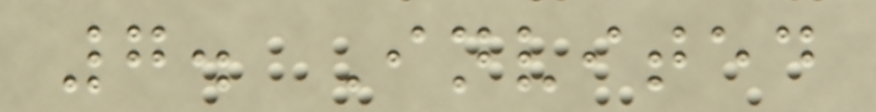7. Invited
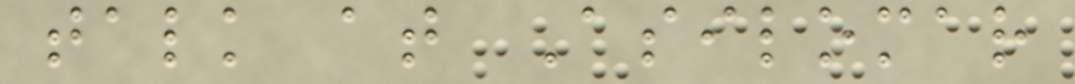talk at Asilomar
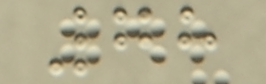78
